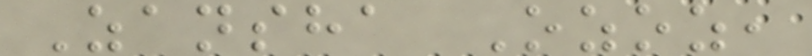Zansha Ozoz,
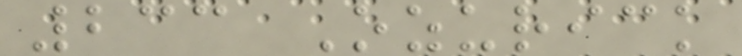233 Ozurick
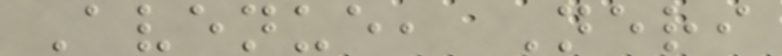Avenue, Neri
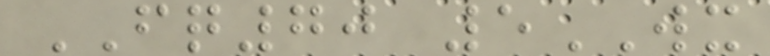FQ70 5WX
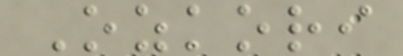Ozkori
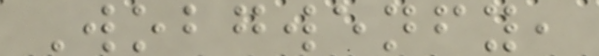Wobgwenfy,
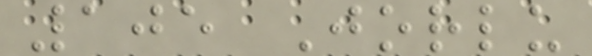105 Jorlu
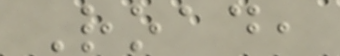Road,
